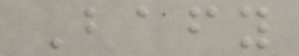Bafy
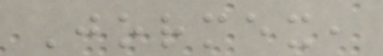Jormex,
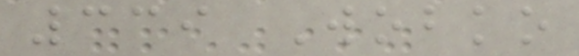339 Wobko
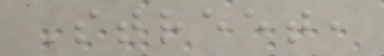Street,
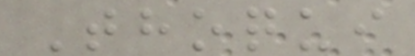Thoqui
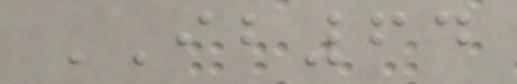IB64
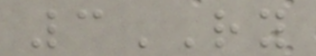3RY
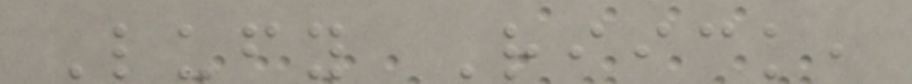Lufy Riick,
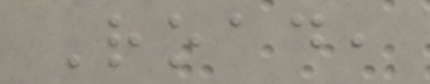Road,
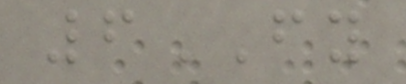6FY
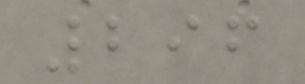296
